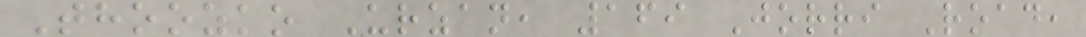Thoozko Urzan, 169 Jorri Road,
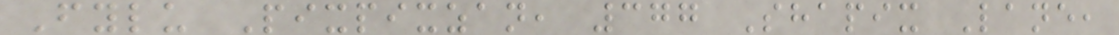Fylu Pixpixzan, 377 Shapix Lane,
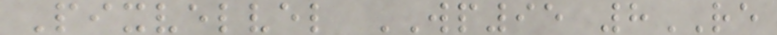Pixvelvel WP95 8RE
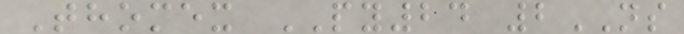Thomex PY24 2NS
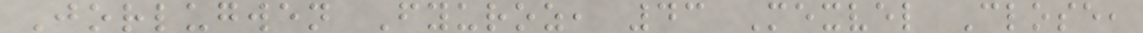Jorlugwen Fyuroz, 43 Mexvel Close,
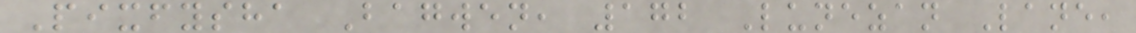Pixfysha Bagwen, 172 Lunezan Lane,
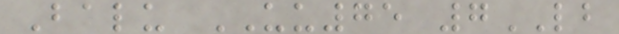Balu UU75 7LB
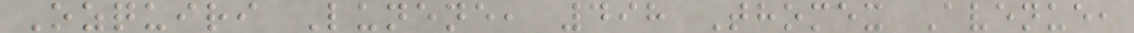Ozquiri Lunene, 498 Thomex Avenue,
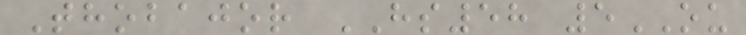Thobajor HS58 5OU
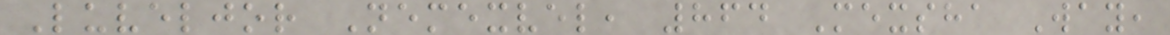Luveljor Nemexvel, 864 Mexsha Way,
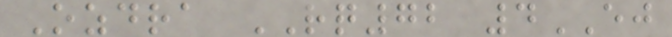Ozdra RQ72 4EJ
